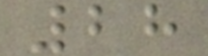28
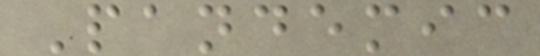Pandemic
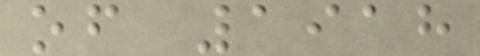of 1918
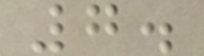7.
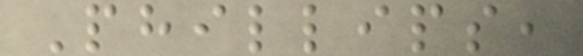Phillips,
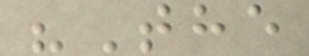"The
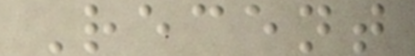Recent
